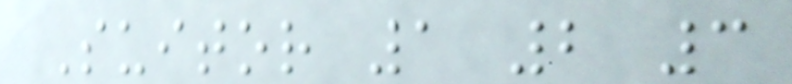Suitor 1 2 3
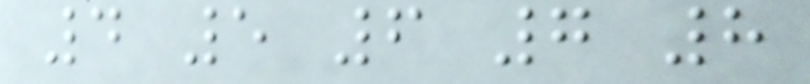4 5 6 7 8
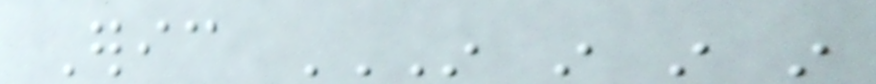Eric IN IN IN IN
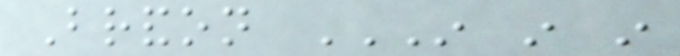Brandon IN IN IN
